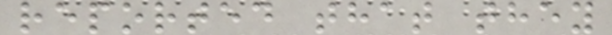reported that they
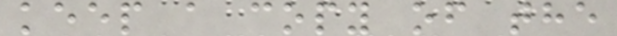keep a copy of the
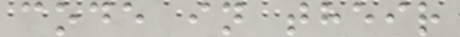code in their
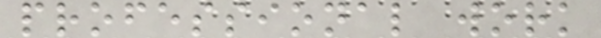professional work
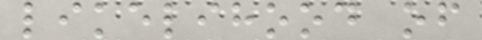likelihood of
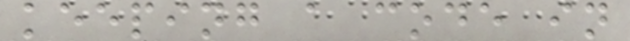keeping a code in
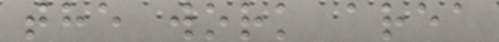the work area
